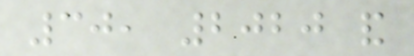30, 2020 and
